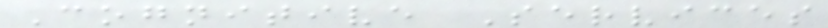Cognitive Services
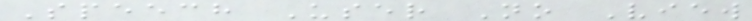Speech User No View
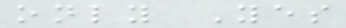only Yes
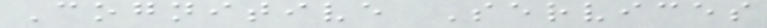Cognitive Services
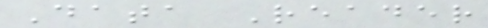Data Reader
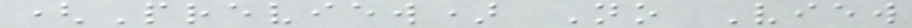(Preview) No View
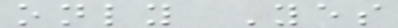only Yes
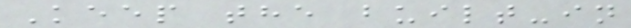Keep the built-in
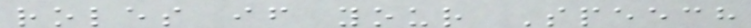roles if your Speech
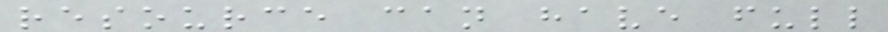resource can have full
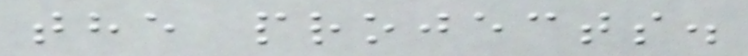the projects.
